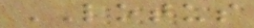LOTUS
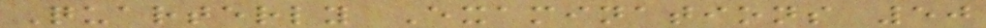Quarterly Examinations 50
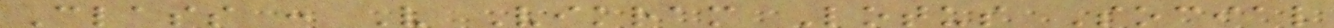Class : V Vikram Lotus Social
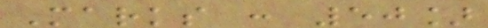Marks : 50]
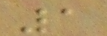1
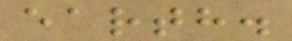earth.
